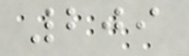209
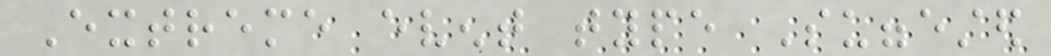Extreme event type Suggested
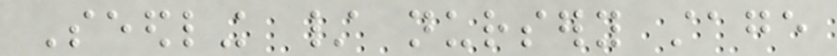Seedling / nursery stage
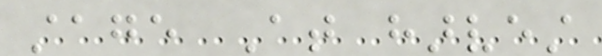stage At harvest
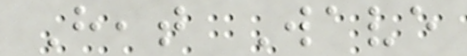Heat Wave
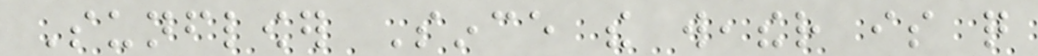Sunflower Since the weather is quite
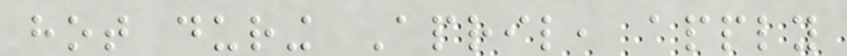hot during April, apply
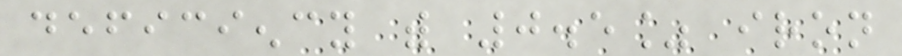deficiency with 0.5% iron
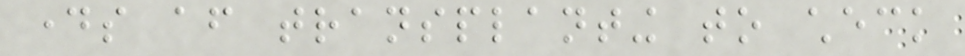days after transplanting to check
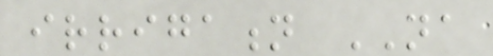irrigation NA
